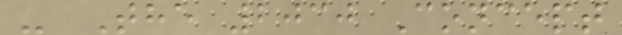- The 2030 Concept
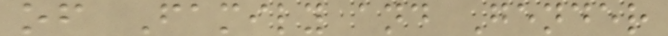of Family and Gender
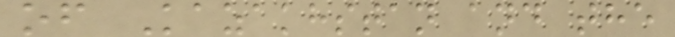of Kazakhstan and the
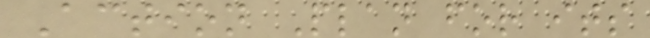Action Plan for its
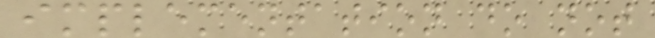implementation do not
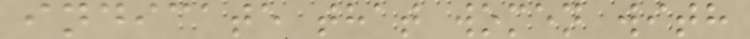indicate that women with
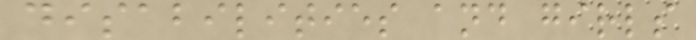disabilities and girls
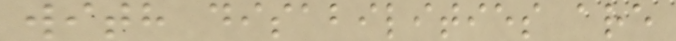with disabilities are
